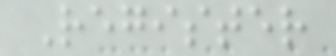Register
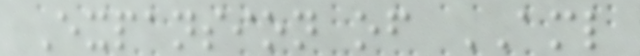Expansion of AML
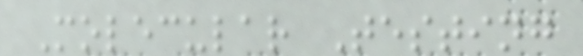Molecular Testing
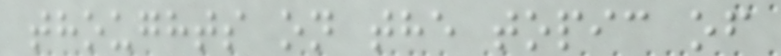thoughts on the topic of
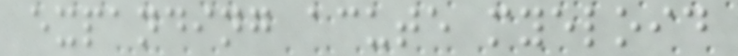expanding acute myeloid
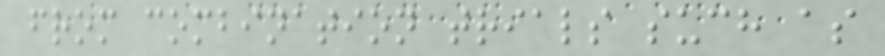from combination trials such as
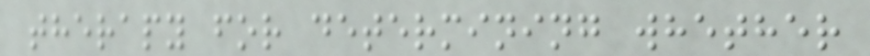therapy for determining whether
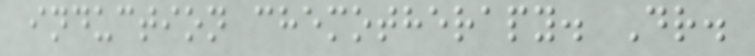induction chemotherapy. Dr.
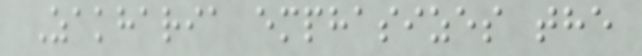Zakharia emphasizes the
